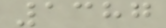1387
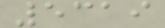5319
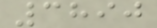3890
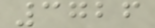3726
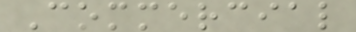Commercial
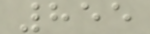855
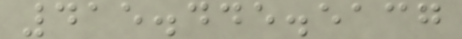415.445.5137
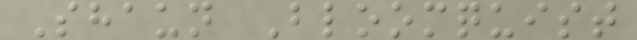Shaun Bloomquist
